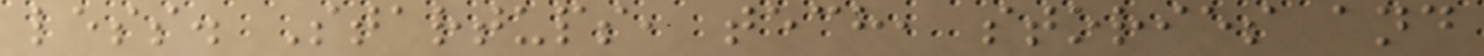less. Startups, tech, stories and
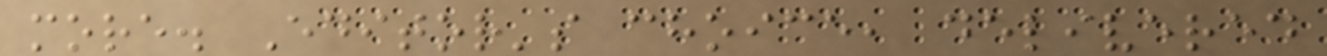more. Editor's choice, delivered
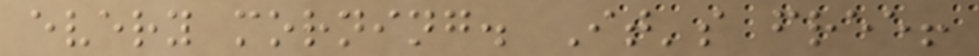every morning. It's free!
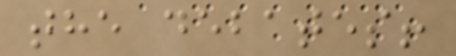the debates!
